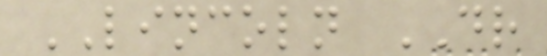LINCOLN DR
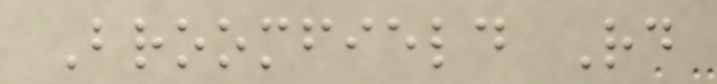Broomfield Rd
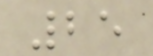25
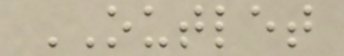OUTLET
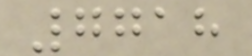7718
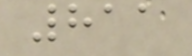811
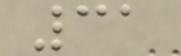31
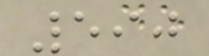590
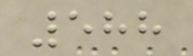588
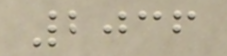2036
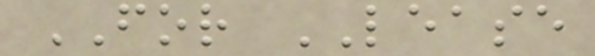FOR LEASE
